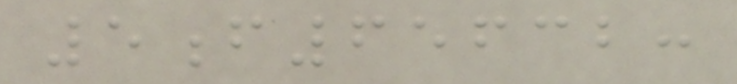5f65632:
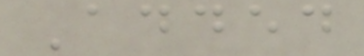Added
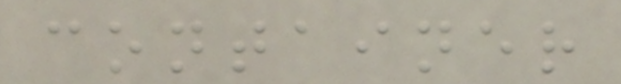container
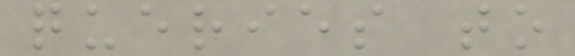queries to
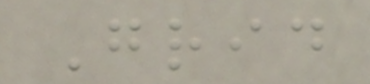Grid
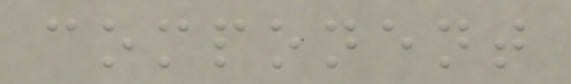component
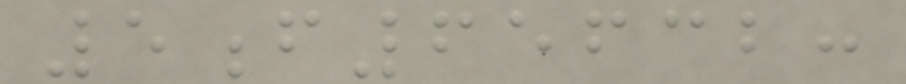5f65632:
